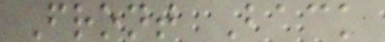Front Back
